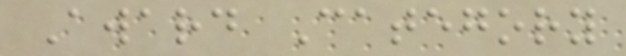Award Category
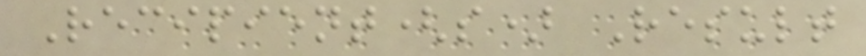Recipient(s) Result
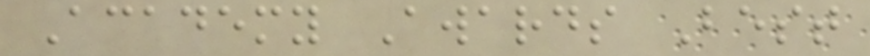Academy Awards Best
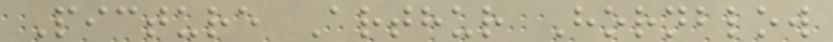Picture Arthur Hornblow
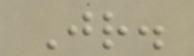Jr.
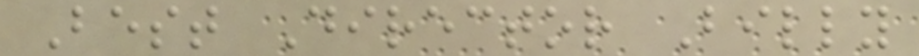Best Director Billy
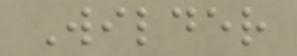Wilder
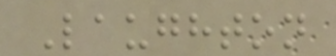Laughton
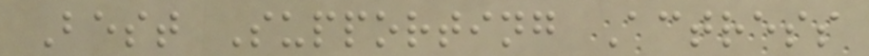Best Supporting Actress
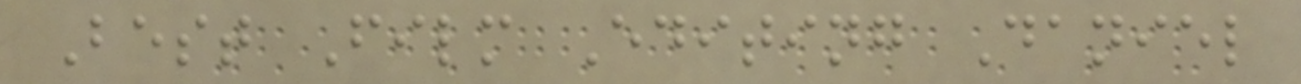Best Film Editing Daniel
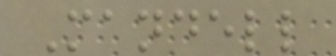Mandell
